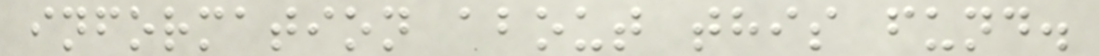information about this fund.
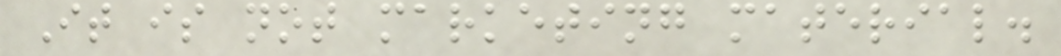It is not marketing material.
